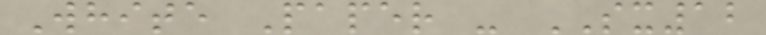White Paper - SX12
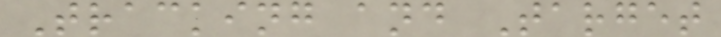Tracking and Target
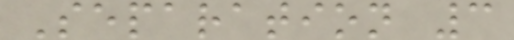Separation 3
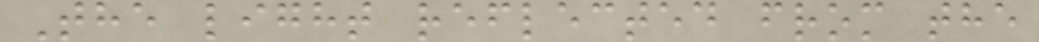The light reflected from the
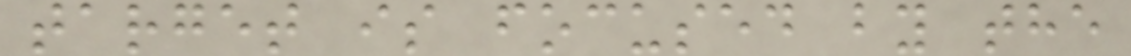target is focused by the
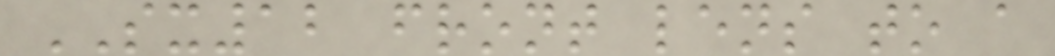SX12 front lens to a
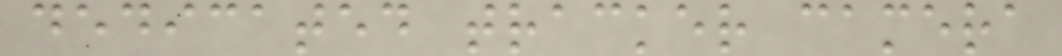dedicated tracker camera
